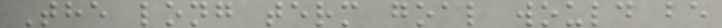The long term goal would be
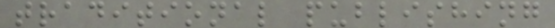traditional publishing
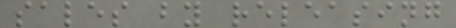sales by releasing
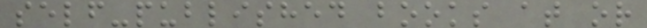self-published books at or
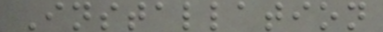Installation
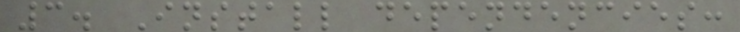3. Install dependencies:
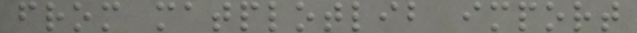from matplotlib import
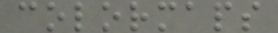colormaps
